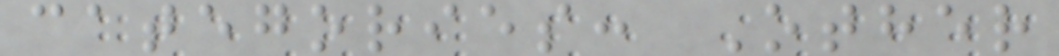categories: Other
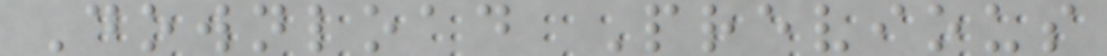Download Previous
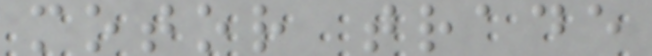motor trade
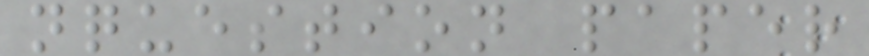nquestion paper
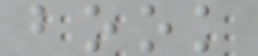book
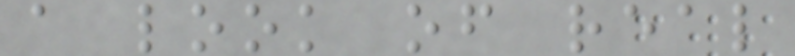a look of real
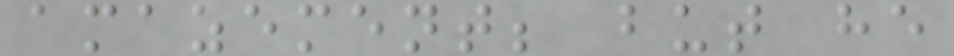amazement; but he
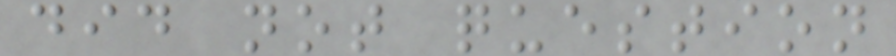did not question
